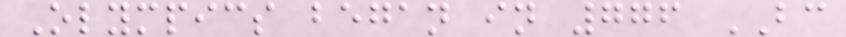Olympics began in 776 BC
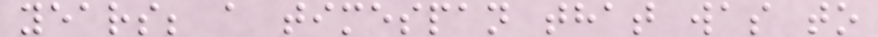years; a timespan that was to
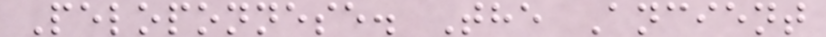Peloponnese. The Ancient
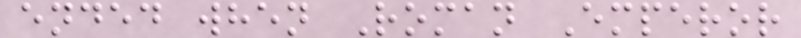ended when Roman Emperor
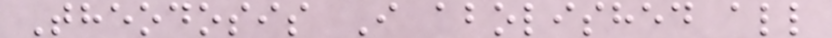Theodosis I abolished all
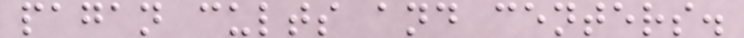pagan cults and centers.
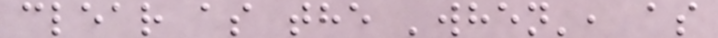clear as the 'when', as
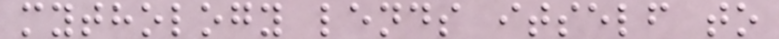mythology lends itself to
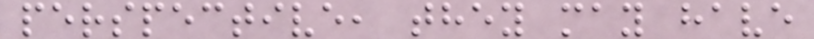perspective, they may have
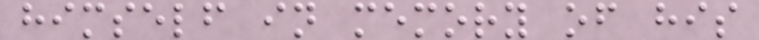himself in memory of his
